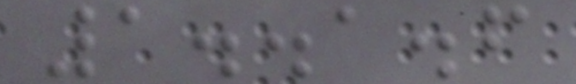1..1.6
